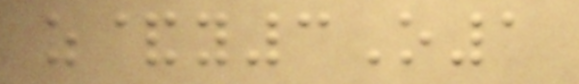z&y3O1
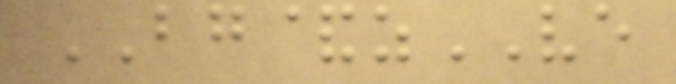BG&zVE
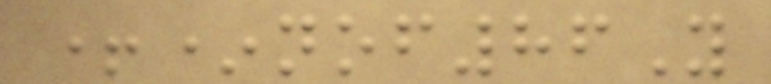+*nof86Y
